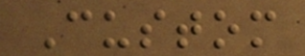Custom
